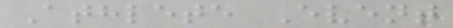Athlete Event
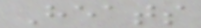Heats
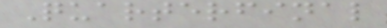Quarterfinal
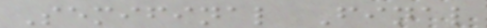Semifinal Final
